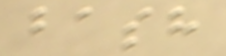bash
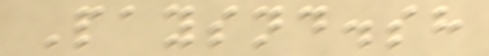Paysnd.sh
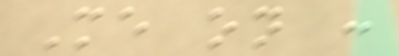Me on :
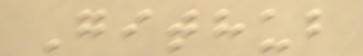Github
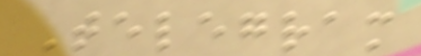Telegram
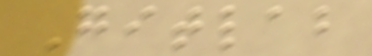Gitlab
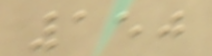150
